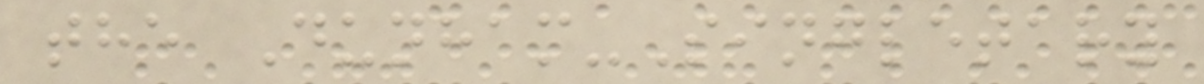the Dunham-Singletary
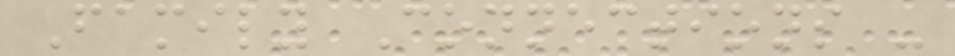Family Connections -
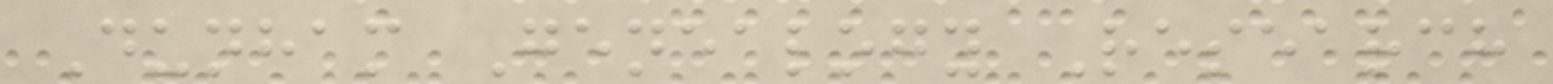Dunham Genealogy Research
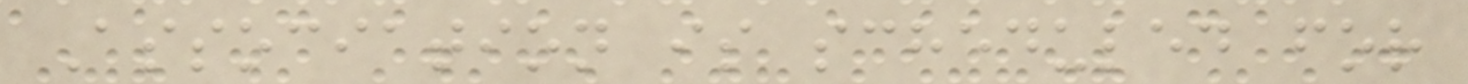Association is scheduled for
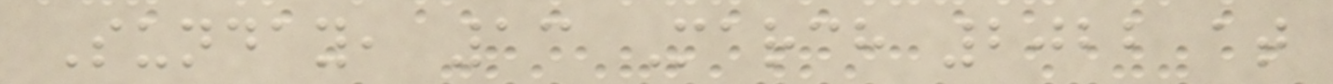Sunday, 13 March 2022 at
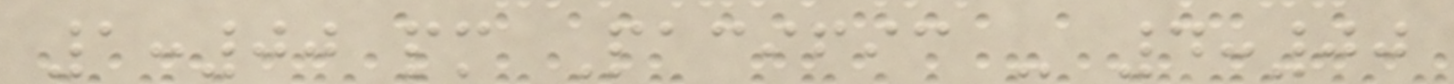1:00 pm Pacific - 4:00
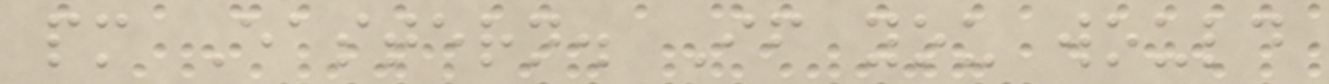pm Eastern. If you would
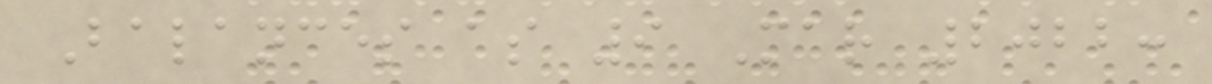Balances as 9 Mar 2022:
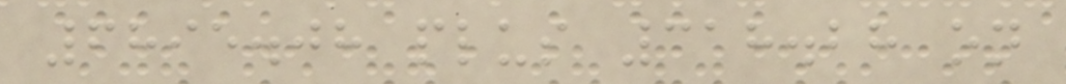6895.08 plus 318.28 on
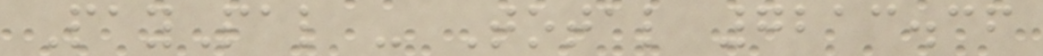PayPal - Total 7213.36
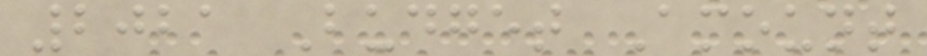2021 Budget Amount
